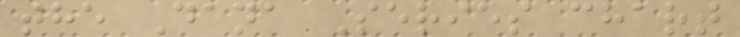the Dana Series chart
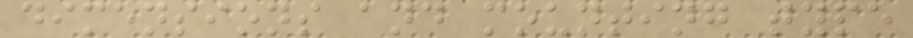dimensions and mounting type
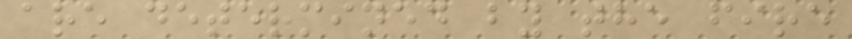are determined by the fire
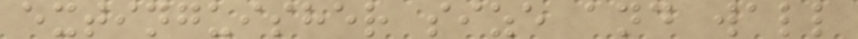extinguisher size and wall
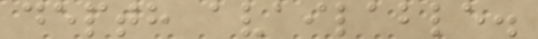depth available.
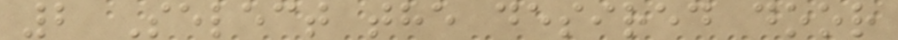2 Select the desired door
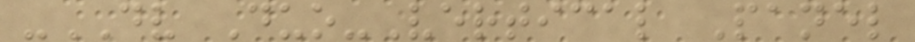-DV Duo-Vertical Panel
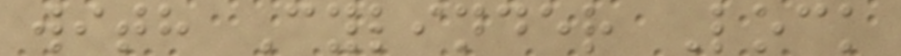with Cylinder Lock
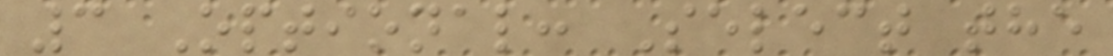3 Optional: Select the
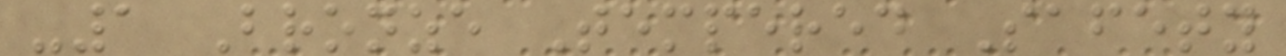-1 Bronze Tempered Safety
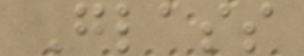Glass
